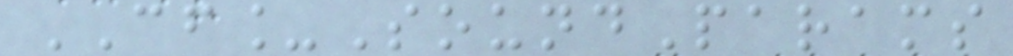CF_SoundParams
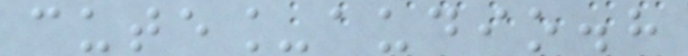cute_audio.h
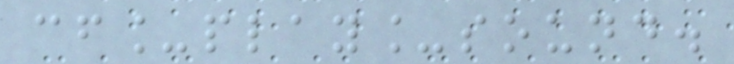cf_play_sound.
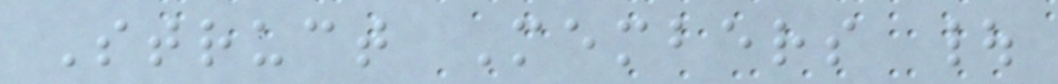Struct Members |
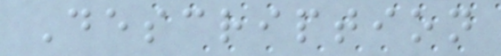Description
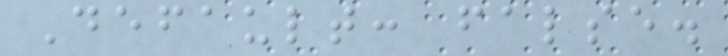Default: false.
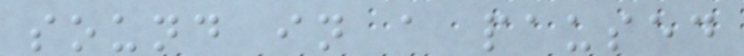sound in a paused
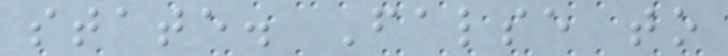state. False to
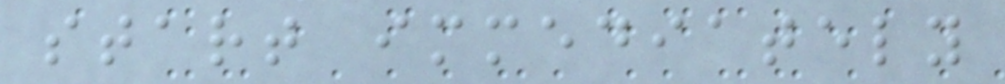start immediately
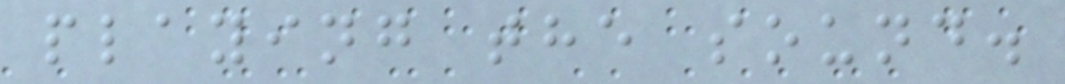playing the sound.
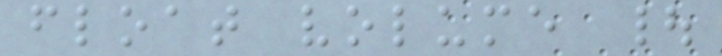float volume |
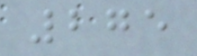275
